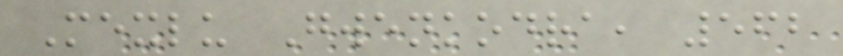Mexlu Gwenkodra, 562
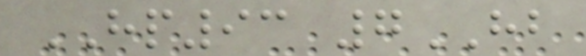HP93 7HB
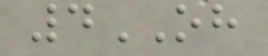4OH
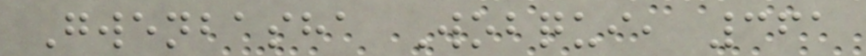Gwenbasha Wobqui, 361
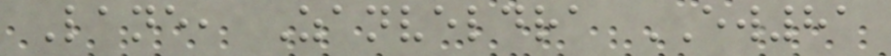Lane, Zanveldra EW81
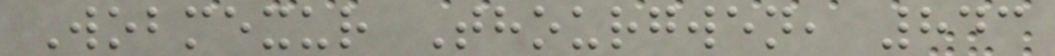Wobmexur Thourgwen, 843
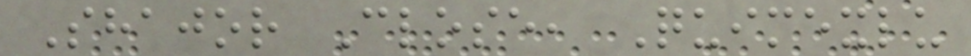Shajor Close, Quimexlu
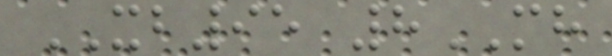XB95 8MH
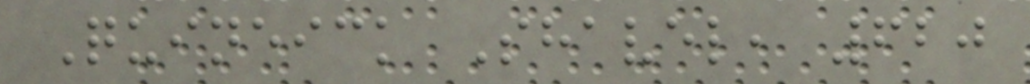Quineick Shavel, 620
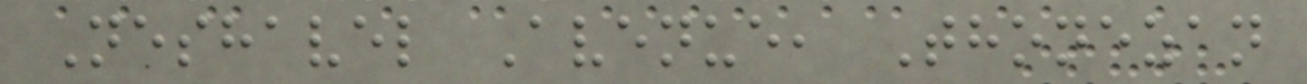Neshavel Avenue, Thonezan
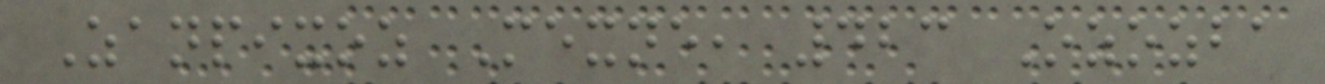Zanpixoz Mexne, 423 Ozozba
